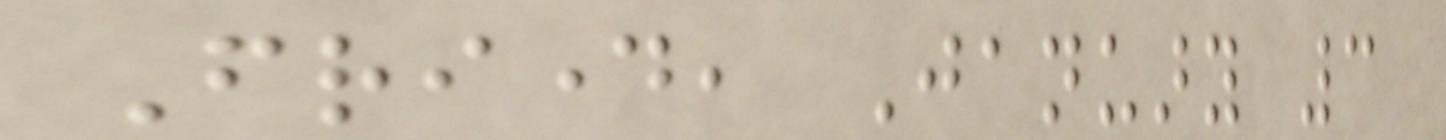Friday, January 3
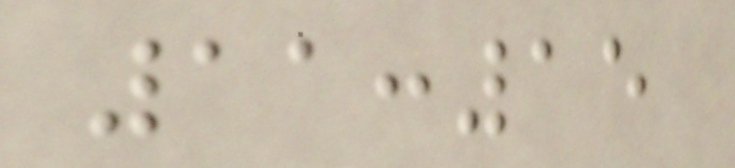11:15
